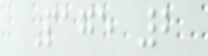Page 2
